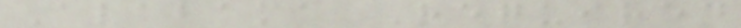Alabama Required
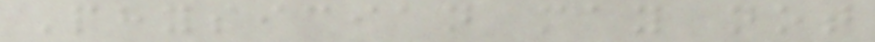Physician may not
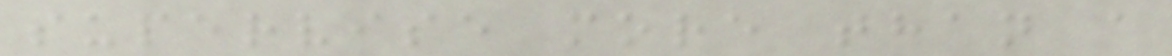supervise more than a
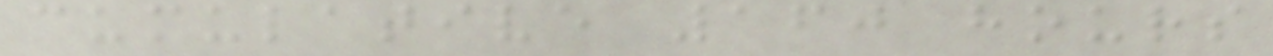cumulative 160 hours
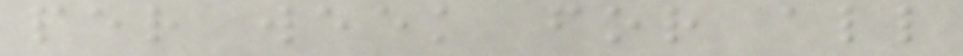per week for all
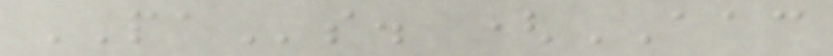PAs. (AAC
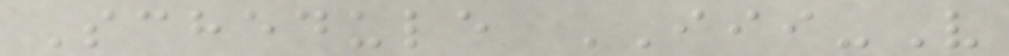Schedule III-V
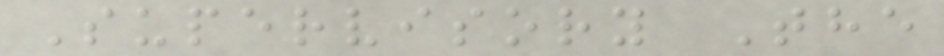Supervisory The
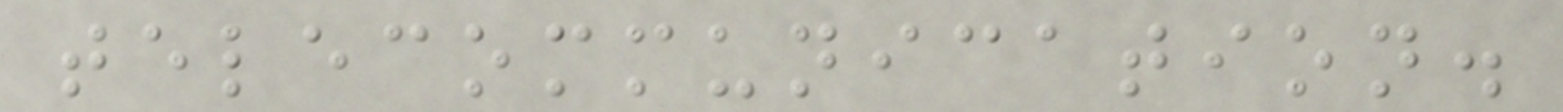telecommunication.
